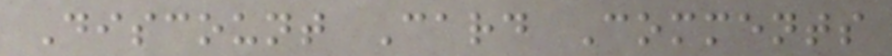Discount Card Comments
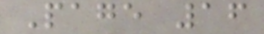Page 16
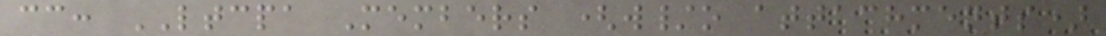cc: LTCPA Members (w/o attachments)
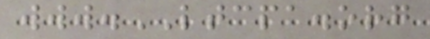www.LTCPA.org
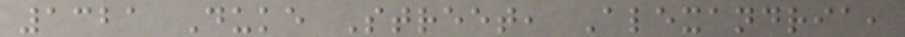1321 Duke Street, Alexandria,
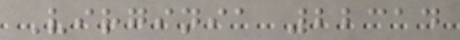Virginia 22314
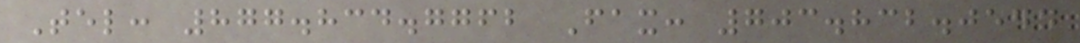Tel: 877.834.7762 Fax: 703.832.0544
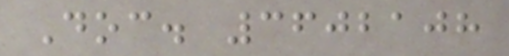Doc. 3602108
